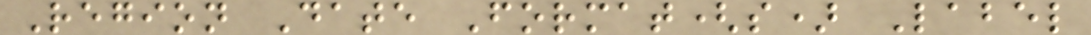Region Date Format(s) Label
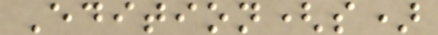Edition(s)
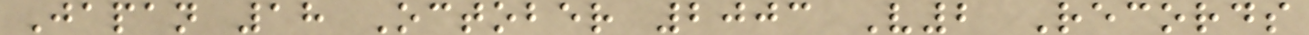Japan 18 October 2003 V2 Records
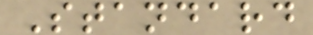Standard
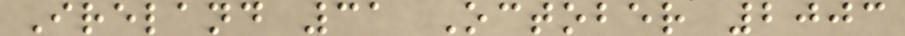Ireland 31 October 2003
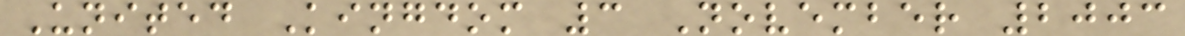United Kingdom 3 November 2003
